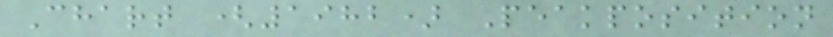Chart (1982) Peakposition
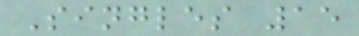Singles 15
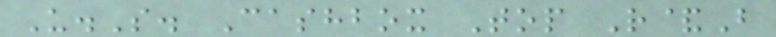U.S. Cashbox Top R&B
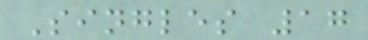Singles 17
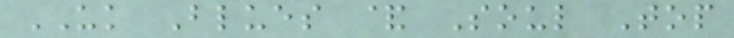UK Blues & Soul Top
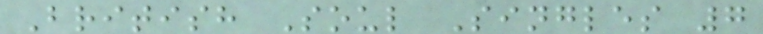British Soul Singles 7
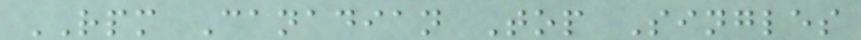RPM Canadian Top Singles
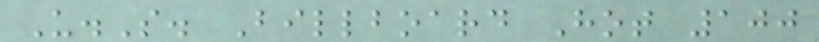U.S. Billboard Hot 100
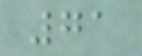71
